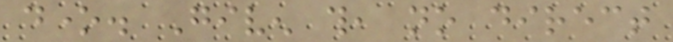done. Given this, no direct
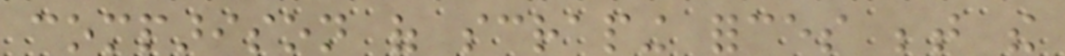comparison of scraping forces between the
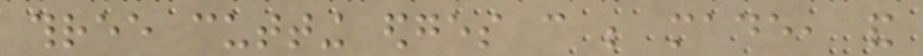three cutting edges can be made, and
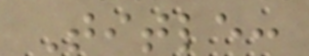Title:
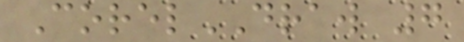CorelDRAW 7
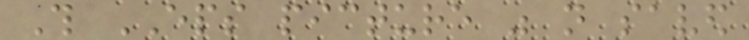This EPS picture was not saved
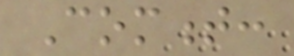Comment:
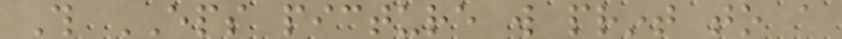This EPS picture will print to a
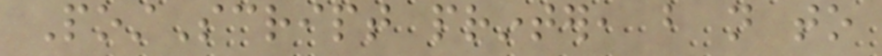PostScript printer, but not to
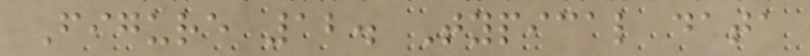Figure 12. Typical data
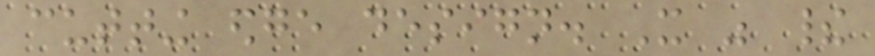cutting edge design. It was their
